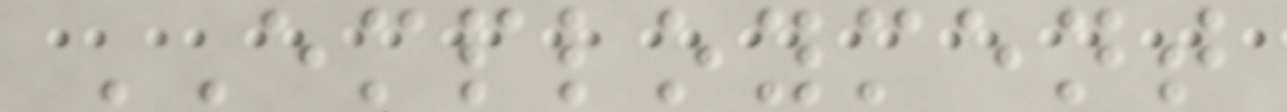EMPLOYMENT
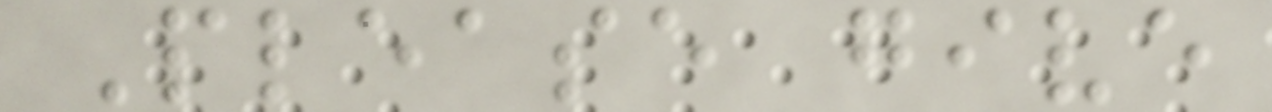Please give
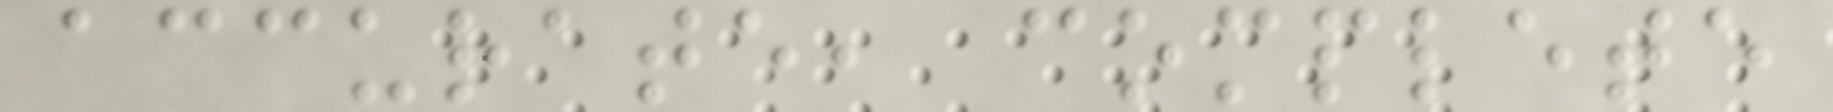accurate, complete
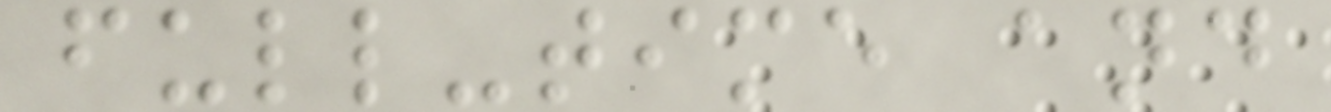full-time and
